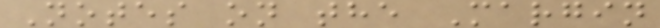Notes on the Margin
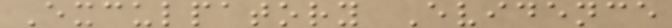Exculpatory Evidence
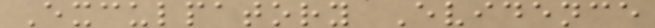Exculpatory Evidence
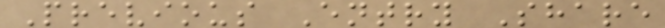Previous Entry Share
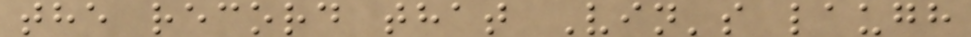the record that Vin's laugh
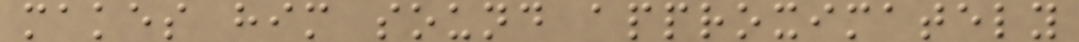makes him sound approximately
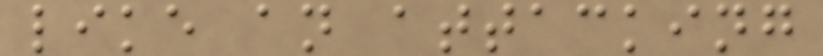like an attacking
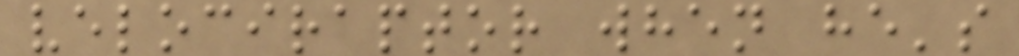velociraptor when he's
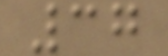37
